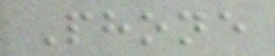Phone
